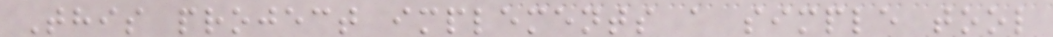This project implements a simple tool
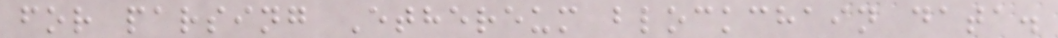for parsing Ethereum blockchain data.
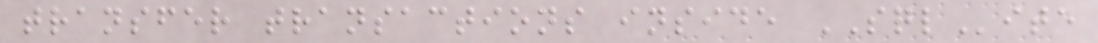transfer transactions inside SQLite
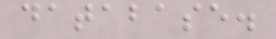database.
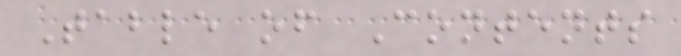Table of Contents
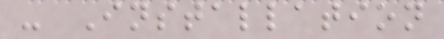- Installation
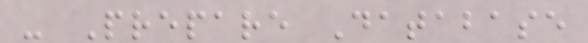- Prepare Database
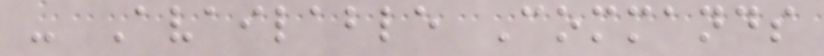- Available Commands
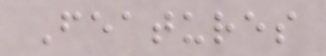Features
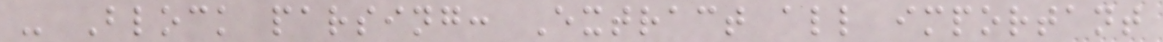- Block parsing: Extract all important
